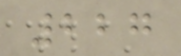227
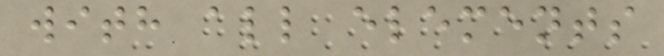with all elements
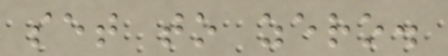set to zero.
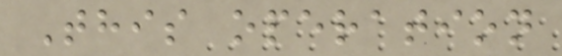This operation
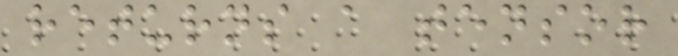returns a tensor
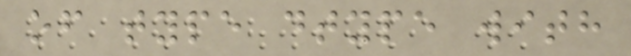of type dtype with
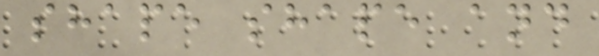shape shape and
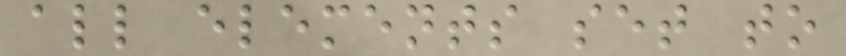all elements set to
